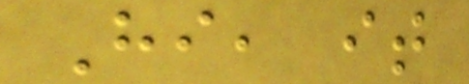Hi, it
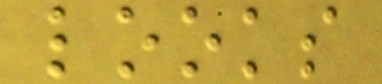looks
